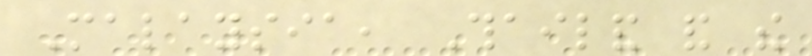Malaysia, Thailand and the
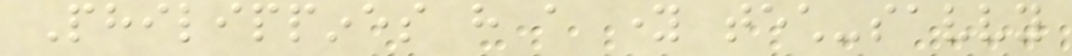Philippines have a young tech-savvy
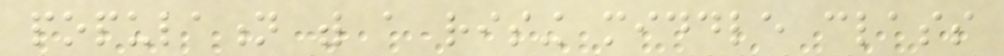population with a rising middle class
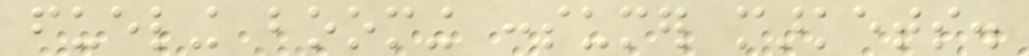fueling booming consumer markets.
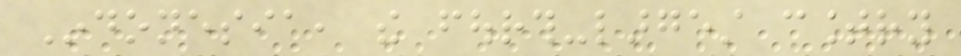Indonesia, the fourth-largest country
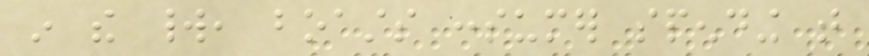in the world, boasts consumer spending that
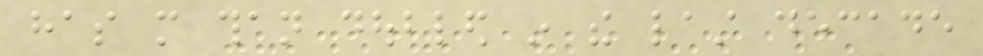has more than doubled in the last decade
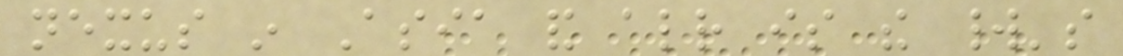nexus in Asia and already is the world's
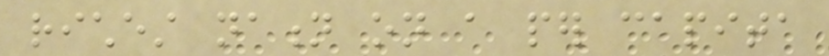richest nation on a per capita
